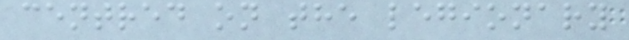centred on the legionary
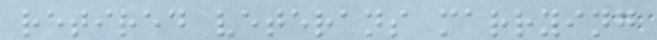retired veterans marrying
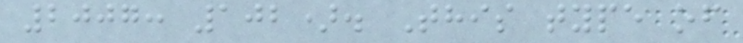2007: 102). This type of
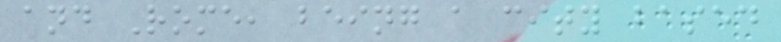and Rome, being a city based
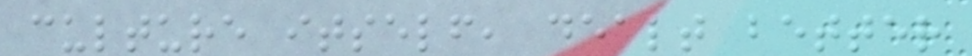culture itself, dealt better
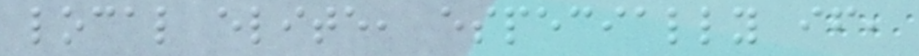local elite, especially if,
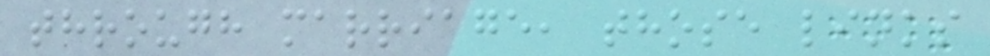through marriage, those links
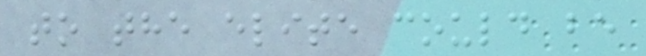to the elite could be
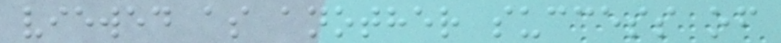viewed as another success of
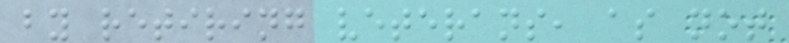by retiring veterans, as not
